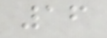16
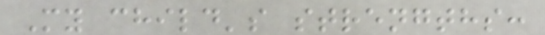My child's strengths:
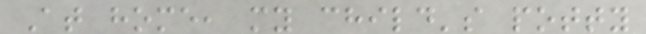At home, my child's potty
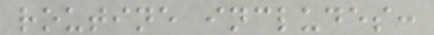routine includes:
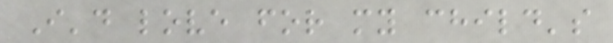I'd love for my child's
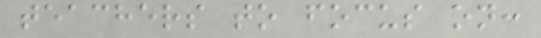teachers to focus on:
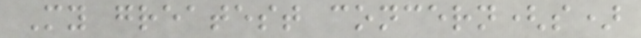My greatest concern(s)
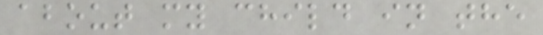about my child in the
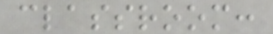classroom:
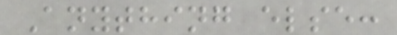Anything else:
